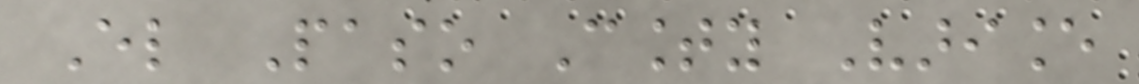El Paso County Variance
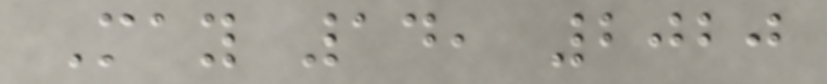May 14, 2020
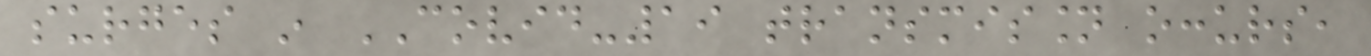surges in COVID-19 transmission occurs,
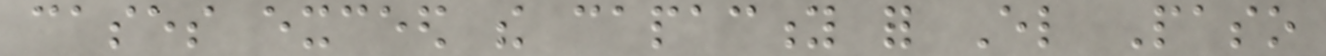cases exceed the capacity for El Paso
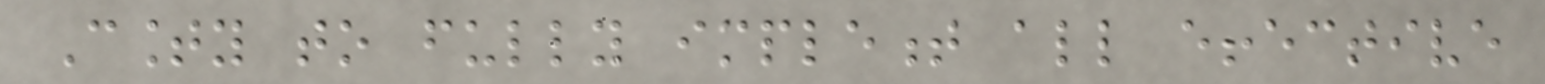County to fully implement all effective
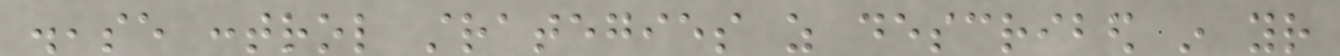disease control strategies as described in your
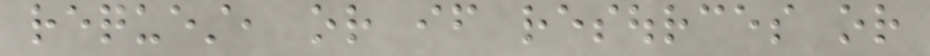request, or if resources or
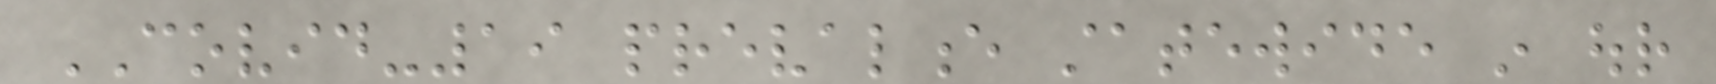COVID-19 prevalence statewide in our
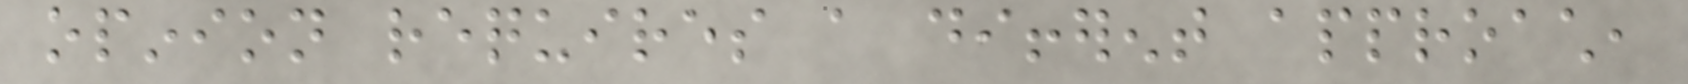opinion requires a different approach,
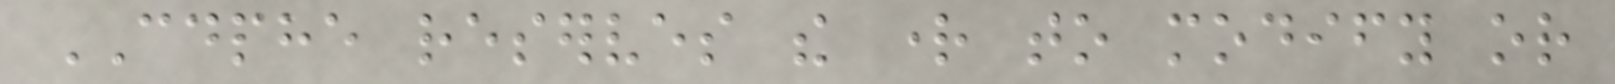CDPHE reserves the right to modify or
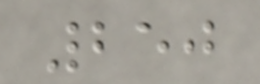250
